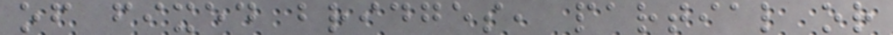of fixed bridges, partial or
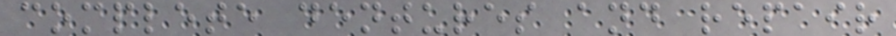complete dentures and repair
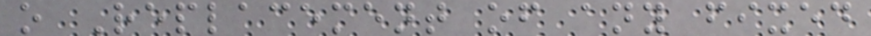o Replacement of any fixed
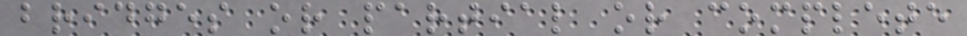bridges or partial or complete
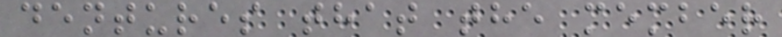dentures that the member
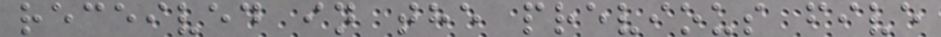received in the previous five
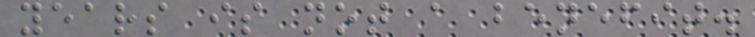years is not a benefit.
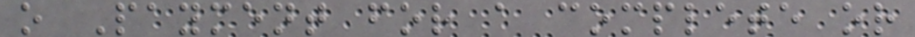o Payment for a complete or
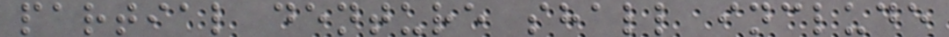partial denture shall include
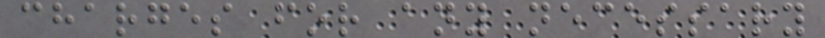charges for any necessary
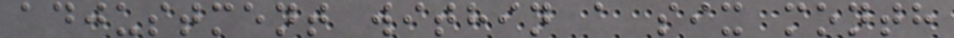adjustment within a six month
